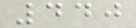440
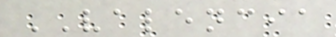VALENCIA
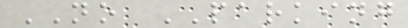NO PARKING
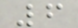6
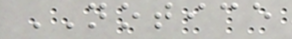NOTICE
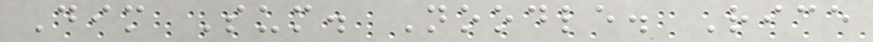Dim Sum. Noodle. Rice
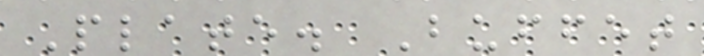Plate. Buffet
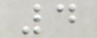4
